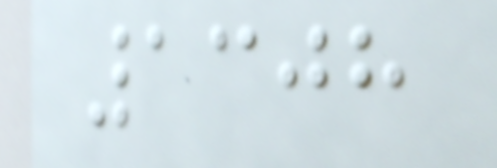1308
